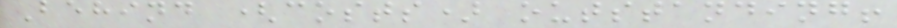Behind (costs) outstanding!
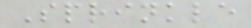Sprinkle
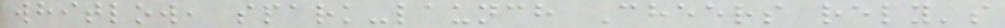whitlow, spark-launch Cheers rely's
